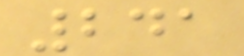241
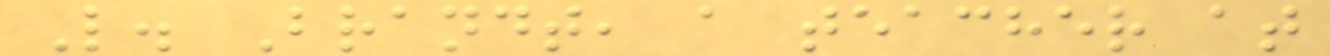L. Brandt, a teacher at
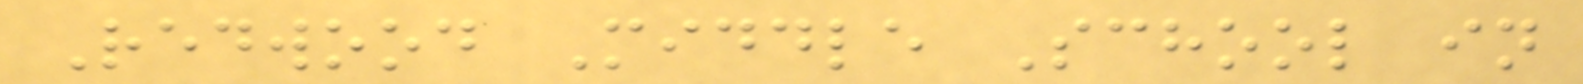Redwood Middle School in
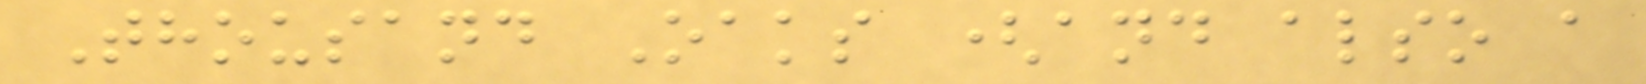Thousand Oaks (and also a
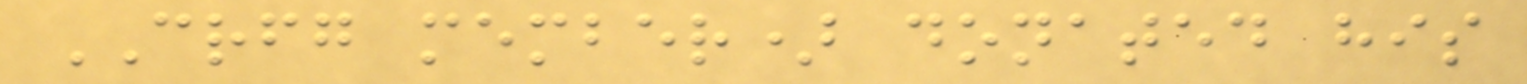CRFG member) donated his
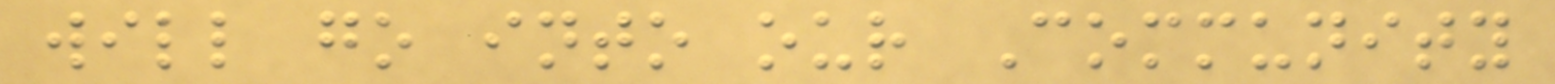will go into our Community
